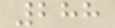288
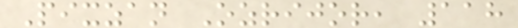Pixzan Ozrijor, 118
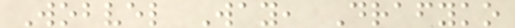Wobvel Way, Drafyko
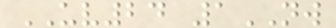UV24 1NW
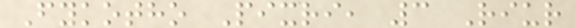Fykotho Pixri, 3 Riur
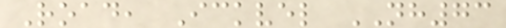Road, Ickvel NH73
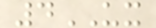4UX
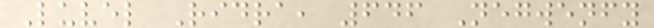Luvel Ridra, 646 Negwenfy
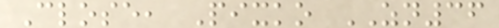Close, Pixko ZN36
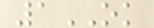1OK
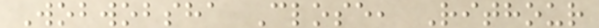Wobwobsha Close, Rithour
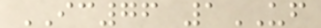IC76 1UF
